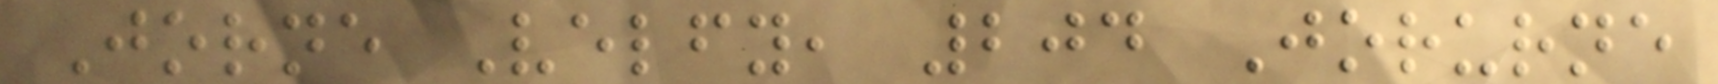Jorne Velfy, 204 Jorurne
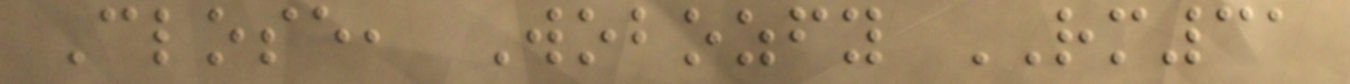Close, Wobozfy RM31
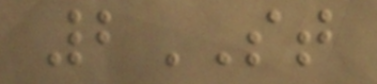2ST
